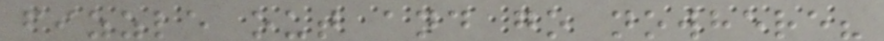fizzle out and go nowhere?
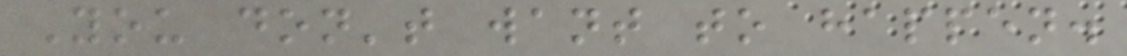You don't want to happen.
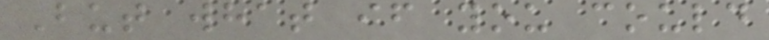But what if you could
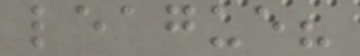league?
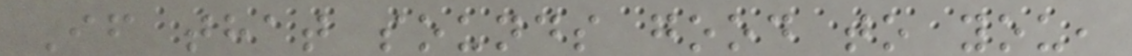If that sounds good to you,
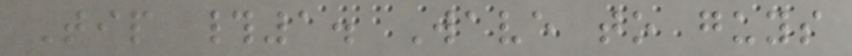Tip #1. Wave to guys
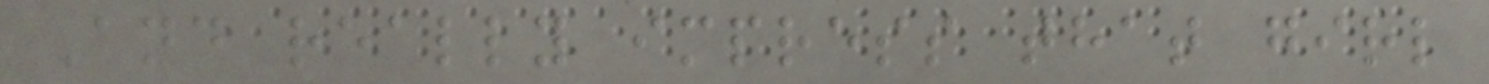And really impress that girl
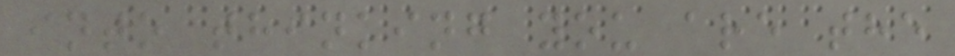into thinking you are the
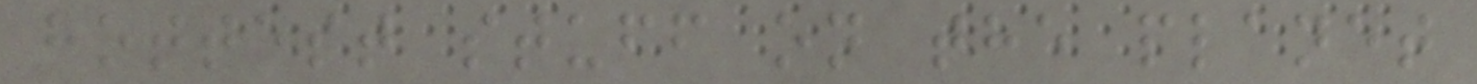hottest stuff on the planet
